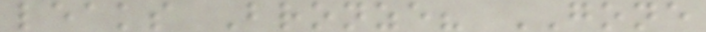leaks Bronze? GONE
